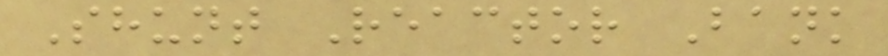Shunt Reactor Bank
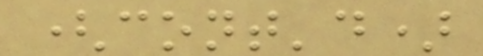(cont'd)
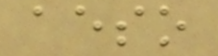aeso
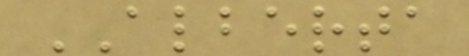ALBERTA
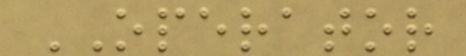OPERATOR
